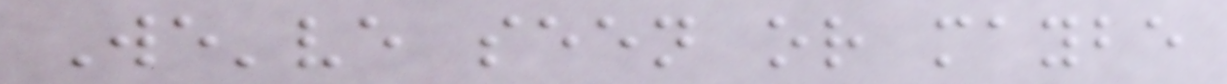We've seen or maybe
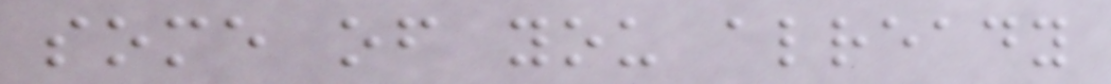some of you already
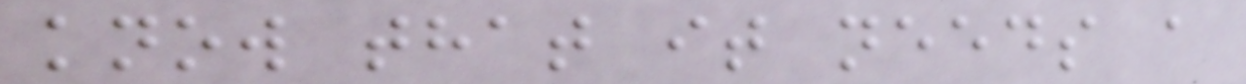know that it needs a
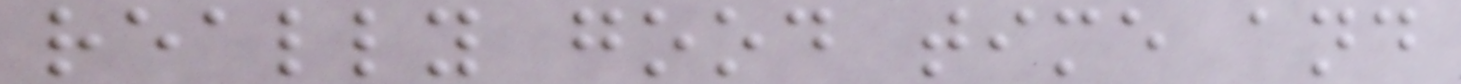really good time and
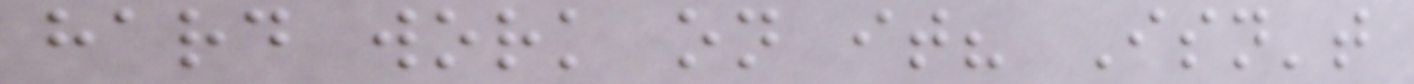hard work on it? Isn't
